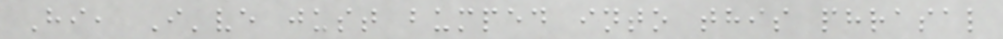Hi, I've just bumped into this phrasal
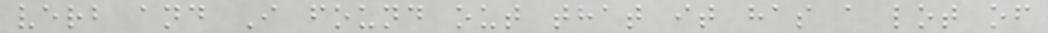verb and I found out that it has a lot of
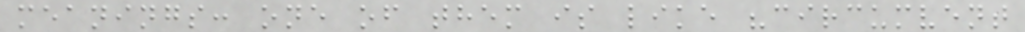meanings: one of them is like "circumvent
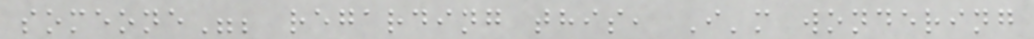someone"; regarding this, I'm wondering
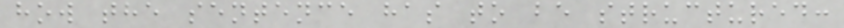how the sentence has to be structured:
